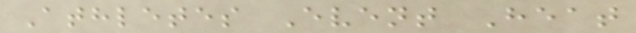Athletes Event Heat
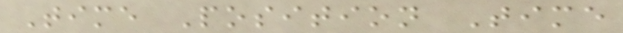Time Position Time
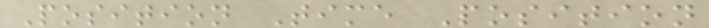Position Time Position
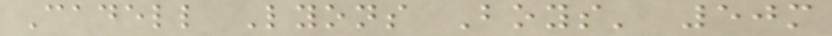Cadell Lyons Boys' 50m
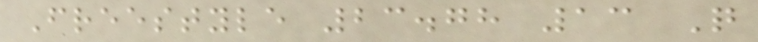Freestyle 23.78 13 Q
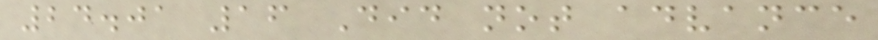24.01 16 Did not advance
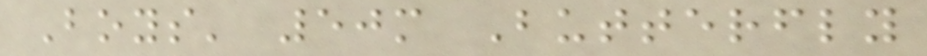Boys' 50m Butterfly
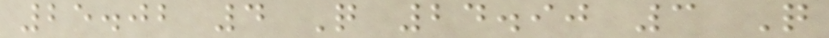25.02 4 Q 24.90 3 Q
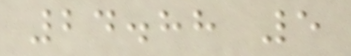24.88 5
